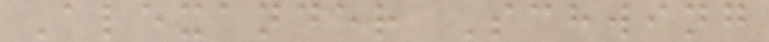Alexander Schwing
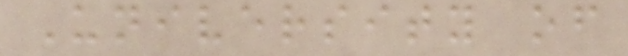University of
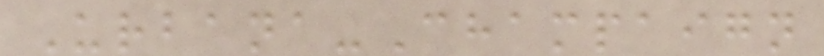Urbana-Champaign
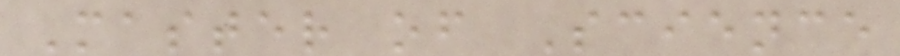Master of Science
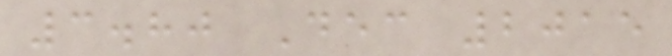3.80 Dec 2015
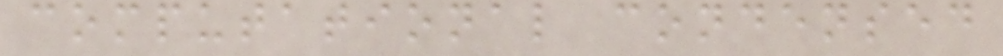computational condensed
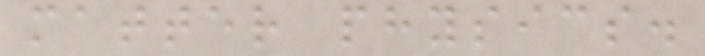matter physics.
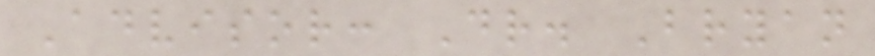Advisor: Dr. Bryan
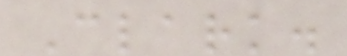Clark.
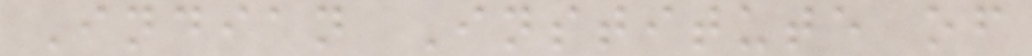Indian Institute of
